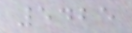5425
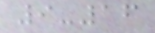9-16
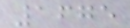1675
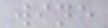wine
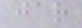jar
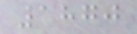1870
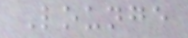Lounge
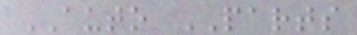AUTO PARTS
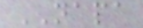NAPA
